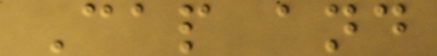Cap and
